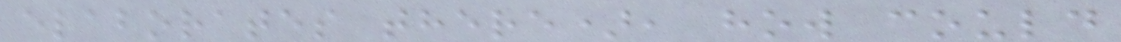elaborates there), how could
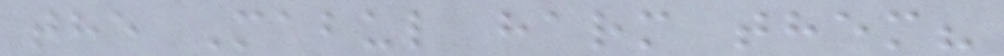the Mabul harm them?
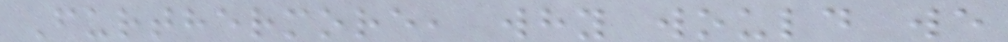Furthermore, why would we
